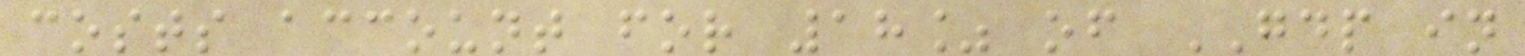costs account for 18% of GDP in
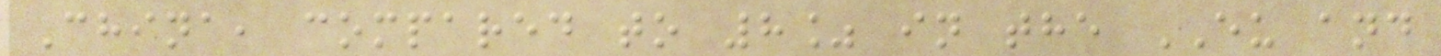China, compared to 8% in the EU and
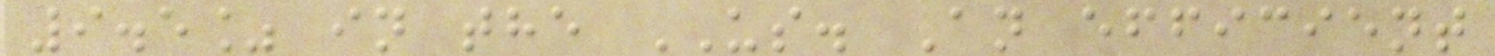9.5% in the US. An efficient
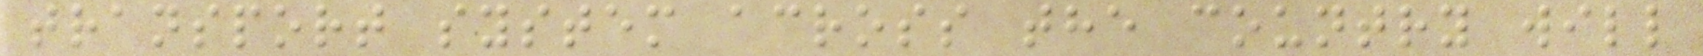transport system across the country will
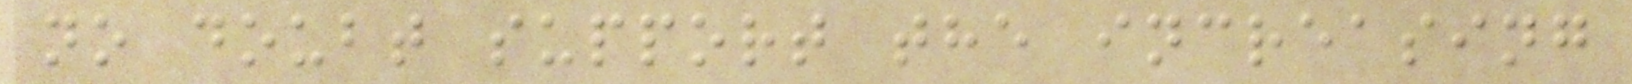no doubt support the increasing
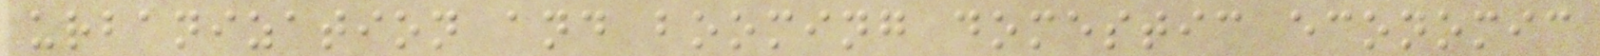urbanization and booming domestic economic
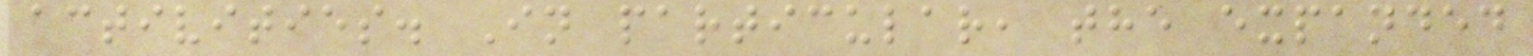activities. In particular, the expanded
